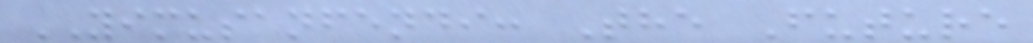YIMUSANFENDI: The Future
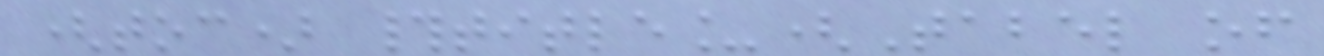(toc) #title_(Tabel of
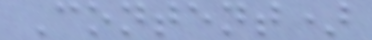Content)
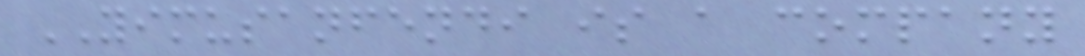YIMUSANFENDI is a company
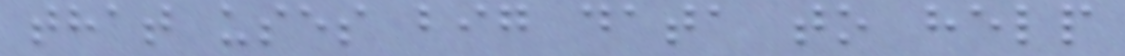that uses big data to help
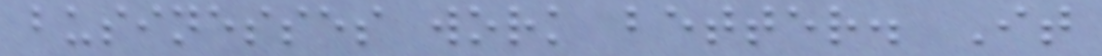businesses work better. It
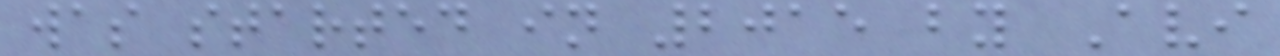was started in 2015 by Avi
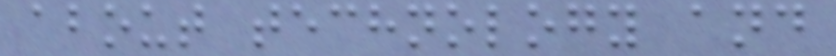about technology and
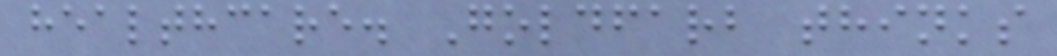healthcare. Goldfarb thinks
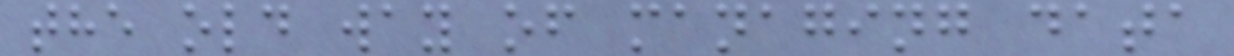the old way of managing data
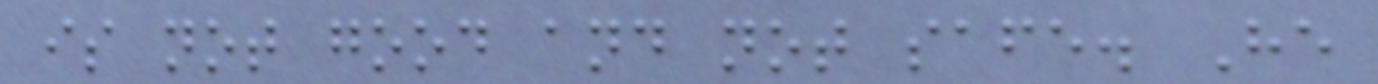is not good and not safe. He
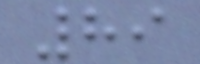89
